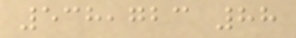538,723 88
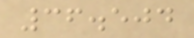36.504
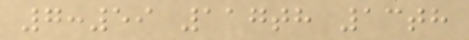7:59 117th 13th
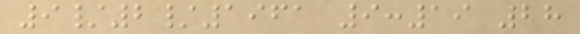9/2/1961 9:19 28
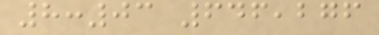8:03 646,276
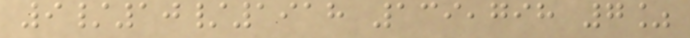9/10/1918 139,798 7%
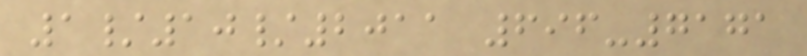1/10/2011 696-7171
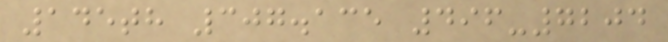145th 307.135 496-7204
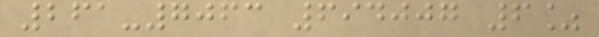261-7063 694007 6%
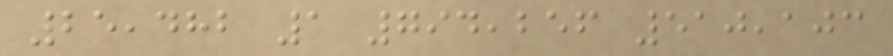25,482 1 794,256 510,103
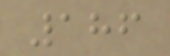186
